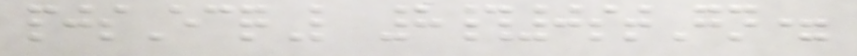pjsEcqL 8#0stGn=
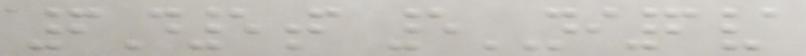6D5f 5NI6/
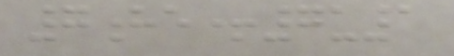7he+7u1
